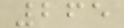265
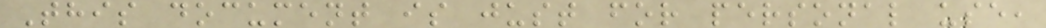This document is just for personal use,
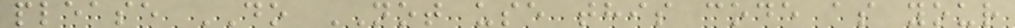please DO NOT use this code as your
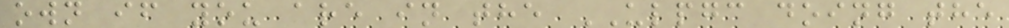own if you are in the ULPGC doing the
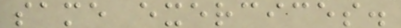same exercices.
